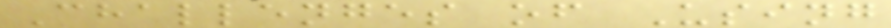Challenges of Using
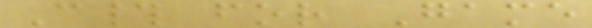C# for Game
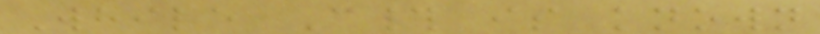While C# is known
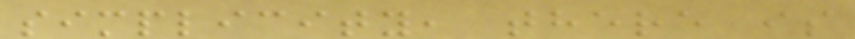simplicity, there is
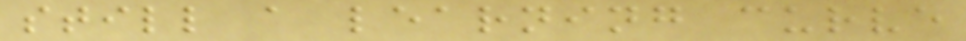still a learning curve
